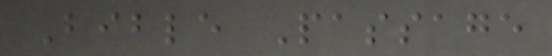Bible Passage
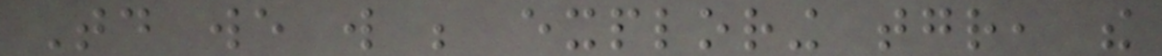Today we will be exploring together, the
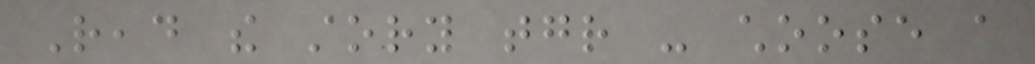Read the story together - choose a
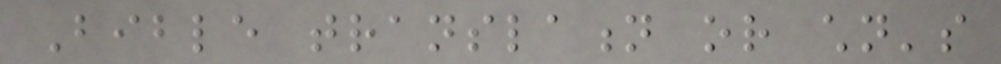Bible translation or children's
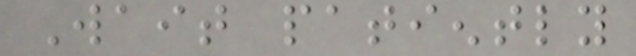Wait patiently
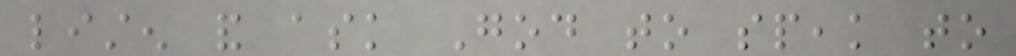listen and ask God to speak to
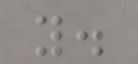you.
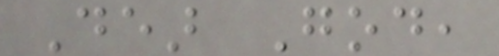Dear God,
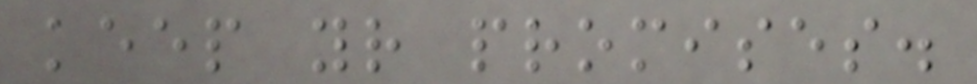keep your promises.
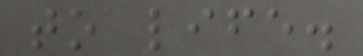to life.
